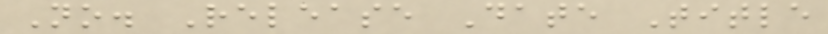No. Release Date Title
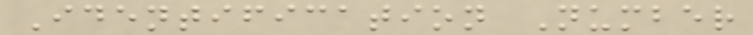Identification Number
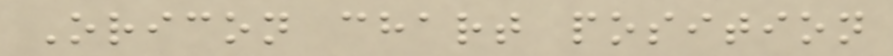Oricon chart position
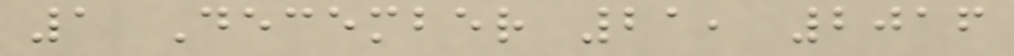1 December 21, 2016
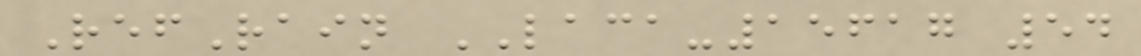RefRain LACA-15617 54
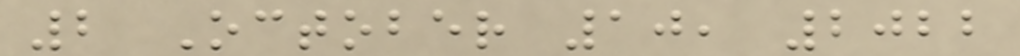2 October 10, 2022
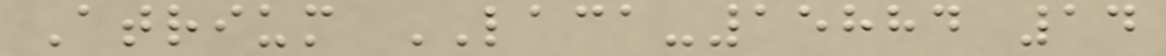Atrium LACA-15884 14
